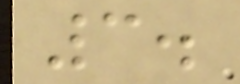3.
